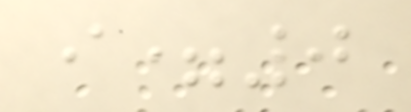i=0
